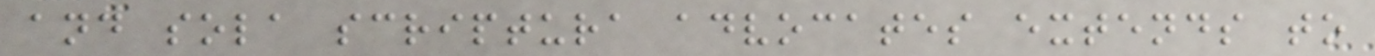and sola scriptura advocates extends to
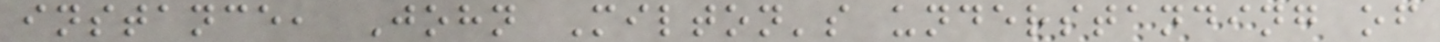instance, John Milton's understanding of
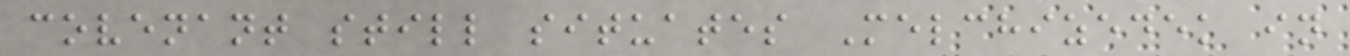covenant still situates Melchizedek in
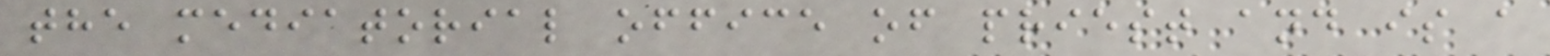the mediatorial office of priest and is a
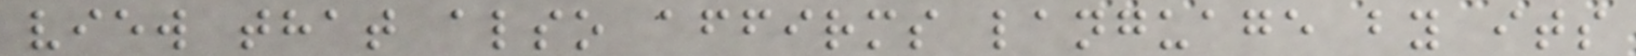view that also affirms language by its
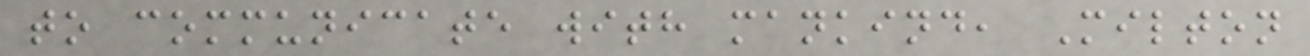to communicate with mankind, Milton
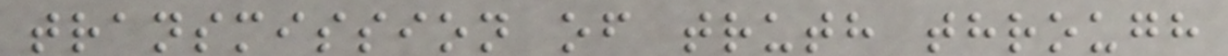transmission of truth through
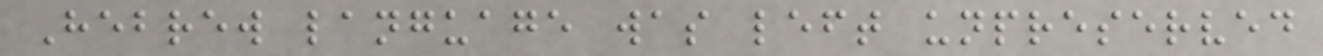Hebrew language was left unpreserved
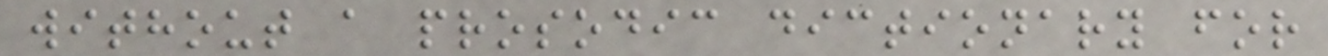without a prosodic dictionary for
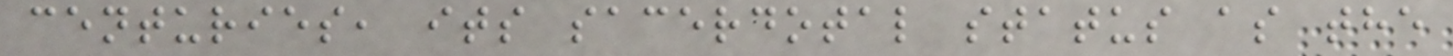centuries, its sacerdotal status as the
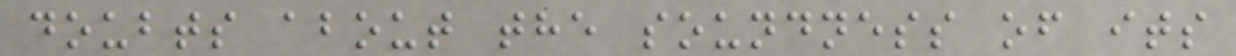doubts about the soundness of its
